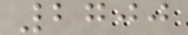2700
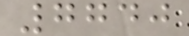7740
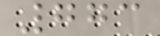773
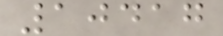10417
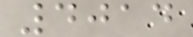4014
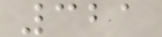321
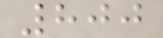800
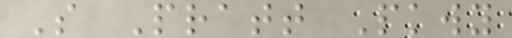S Pratt Pkwy
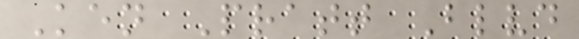Ken Pratt Blvd
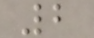2
